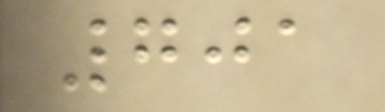701
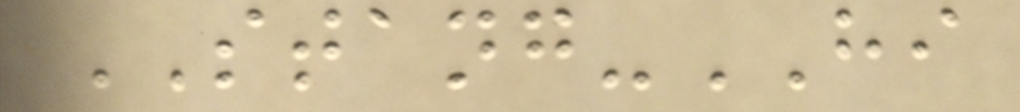STANG-HI
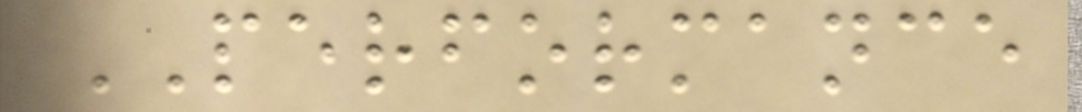PERFORMANCE
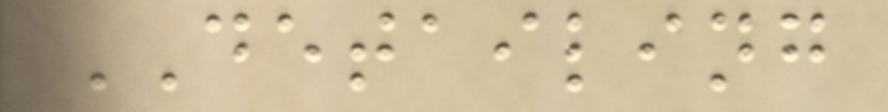DETAILING
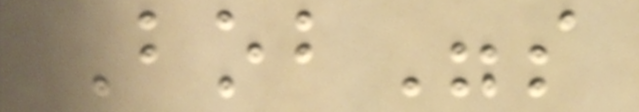Bob"s
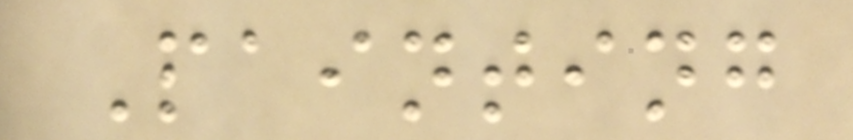Painting
